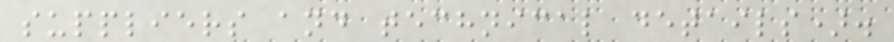suppliers and technical details).
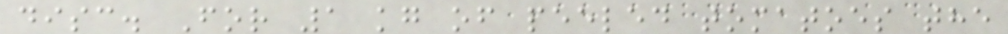disc. For 1 kg of peeled tomatoes the
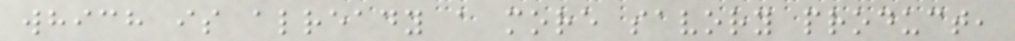which is already a more savory product,
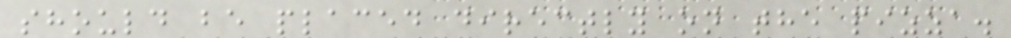should be placed directly on the pizza.
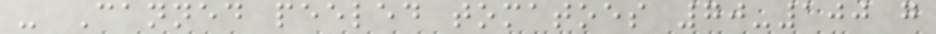- Canned peeled tomatoes 70-100 g
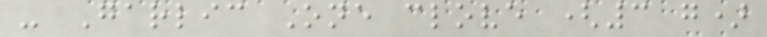- Garlic One clove (3 g)
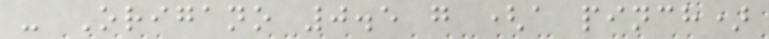- Origano 0.5 g (a pinch)
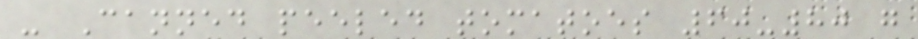- Canned peeled tomatoes 60-80 g
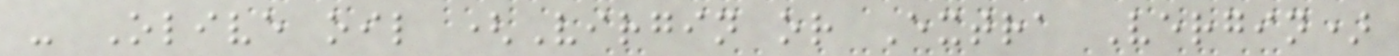- Olive oil (Virgin or Extra Vergin)
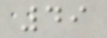49
